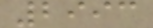2993
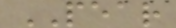PEAR
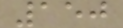150
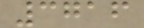3716
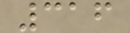316
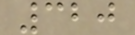320
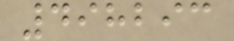498293
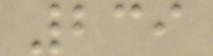239
